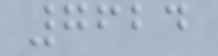7624
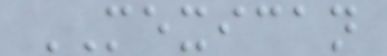MEXICAN
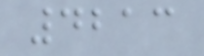4213
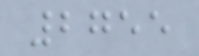2755
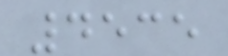4535
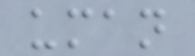uman
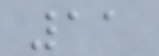11
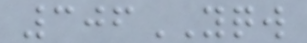306YQW
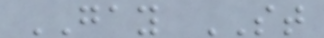GAY ST
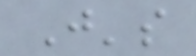J's
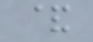&
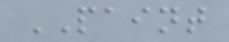PAINT
